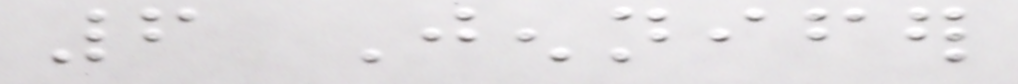6 Jennifer
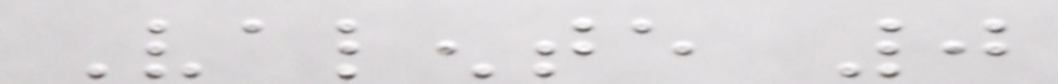Valente 0
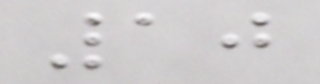10
